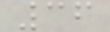36
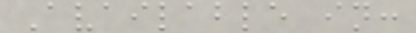Available in:
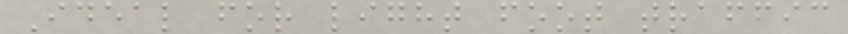Ideal for light foot traffic
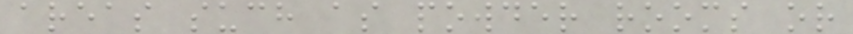areas such as powder rooms or
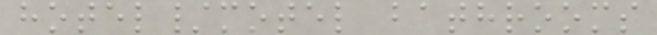hotel/motel bathrooms
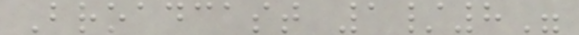Broadcast 1/8"
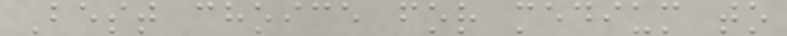Best choice for medium to
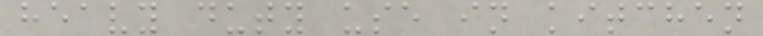heavy duty use in kitchen
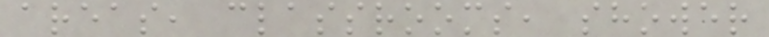areas, classrooms, shower
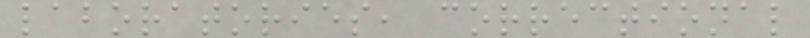laboratories, correctional
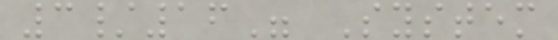3/16" System
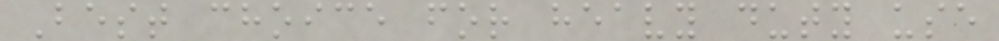Best choice for heavy duty use
